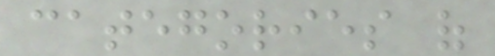categories of
